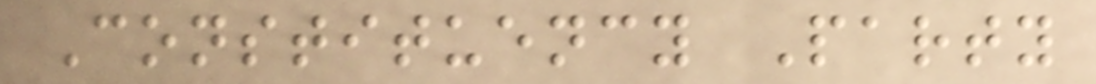Constituency Party
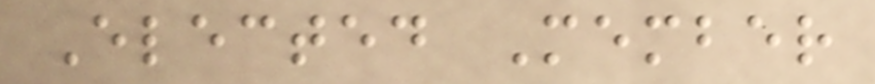Elected Member
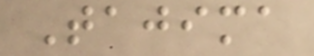Tajima
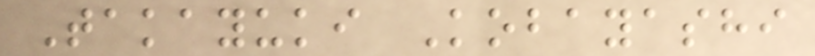Takayuki Kobayashi
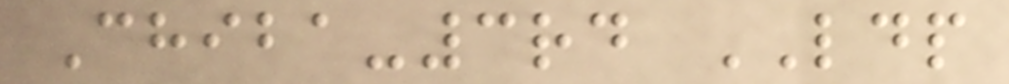Chiba-3rd LDP
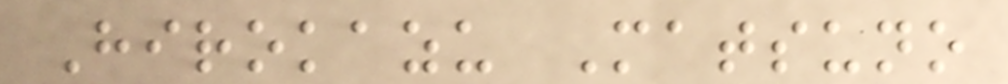Hirokazu Matsuno
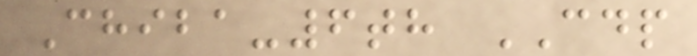Chiba-6th CDP
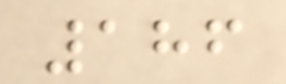186
